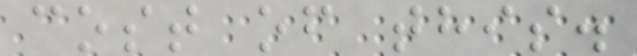cost of this.
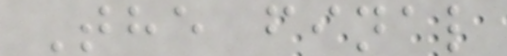The final
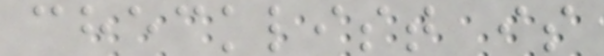checklist is
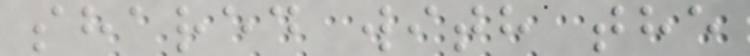shared with the
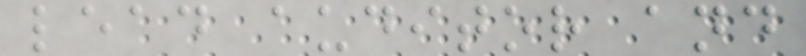lead auditor and
